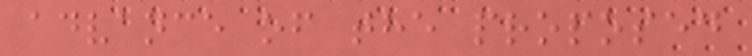advance of the proposed
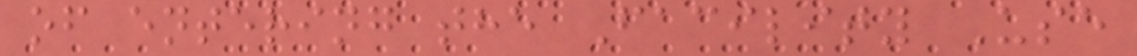of entering the Facility Use
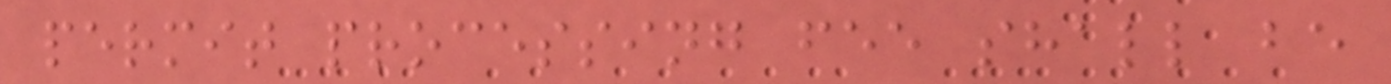permit processing fee shall be
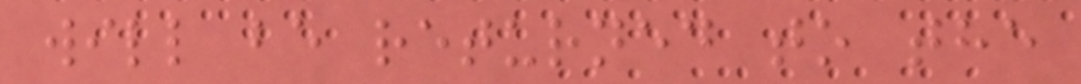will be returned to the
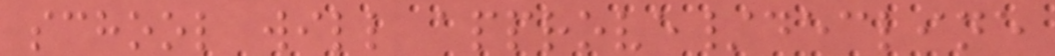school will approve/decline
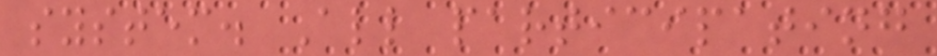system. All participating
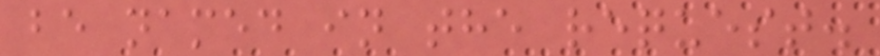be named in the request.
